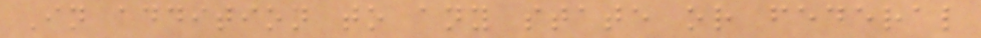In addition to any state or federal
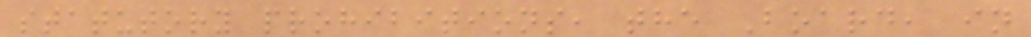statutory prohibitions, the Board, in
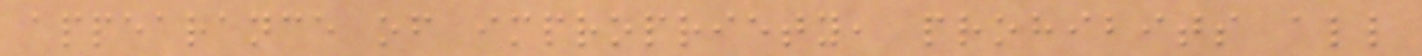appearance of impropriety, prohibits all
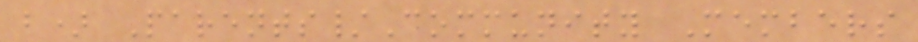b) Parents/Community Members
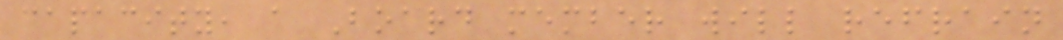capacity, a Board member will refrain
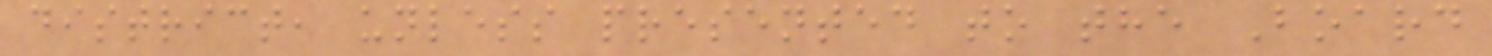district, unless presented to the Board
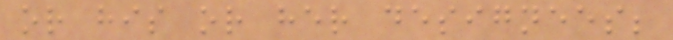or his or her designees;
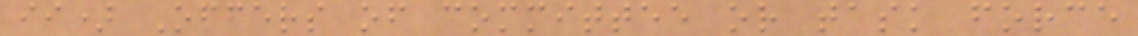ii) Offers of committee or task force
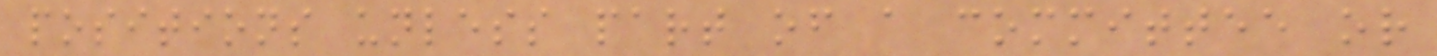positions unless part of a committee or
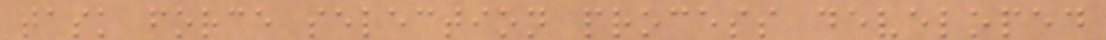task force selection process developed
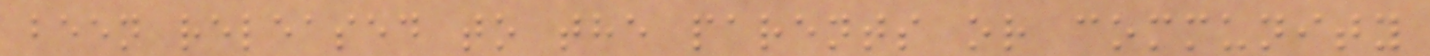been released to the parents or community
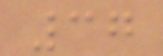37
